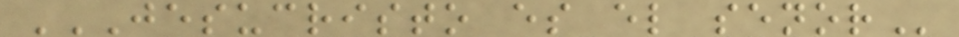JESUCRISTO ES EL SENOR
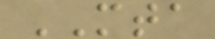MTA
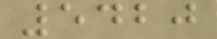5420
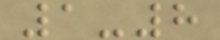1-8
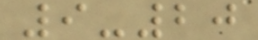9-20
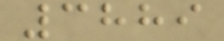3889
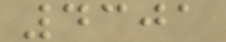4301
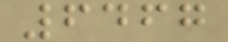6467
